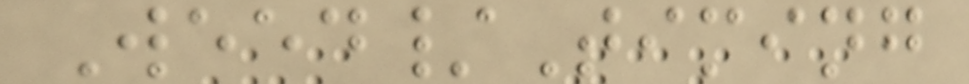Weed/Timing
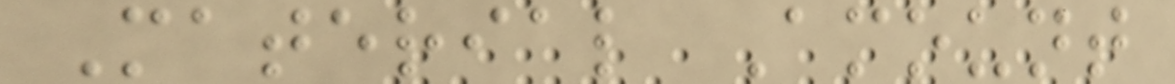Material Amount
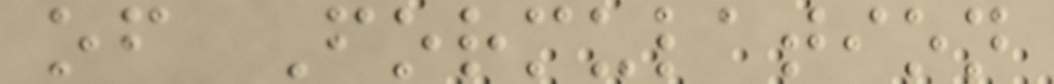of Formulation
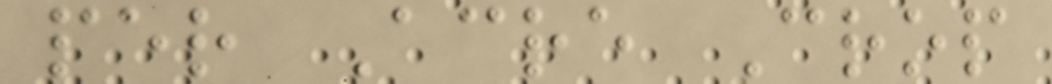per Acre Crop
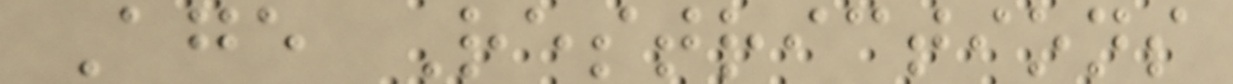Age Restrictions
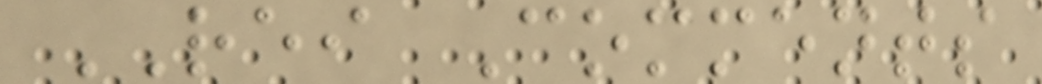REI Comments
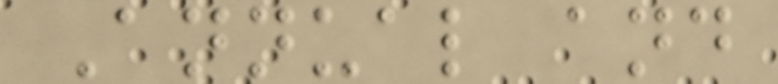Annual and
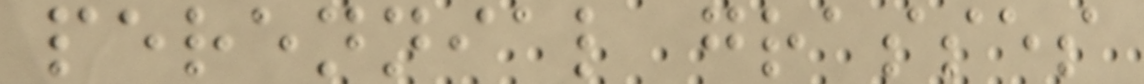perennial grasses
